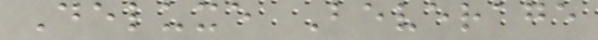Deluxe Beverage
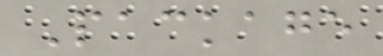Package
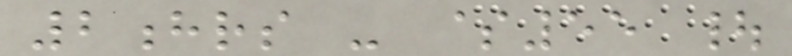2hrs - $55 |
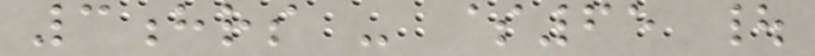3hrs - $65 |
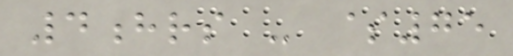4hrs - $75
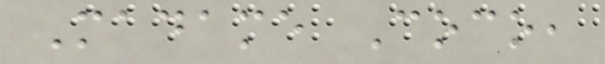Madame Coco,
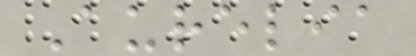Aurelia
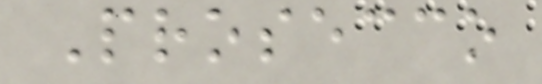Prosecco
